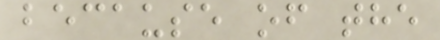because of the
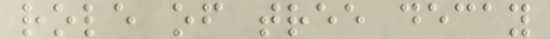role of tree decay
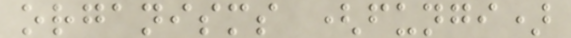organisms (fungi)
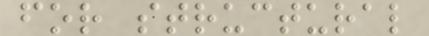for structural
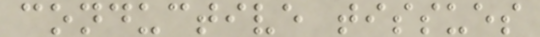conductive tissues
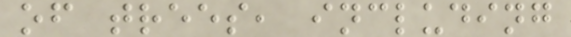of trees, including
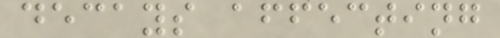decays affecting
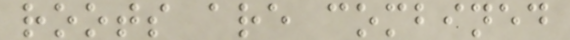roots are combined
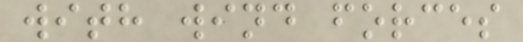with wind forces
